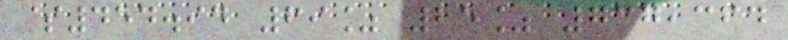$454.94 69% 25% 737,364
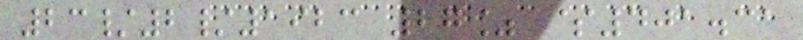23/2/1923 27% $401.31
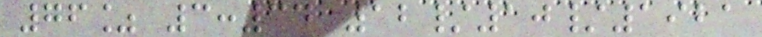76% 3:34 12/10/1921
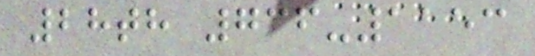28th 736-1153
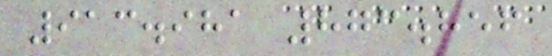913.981 873.856
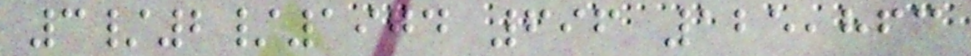3/2/1974 696 125,863
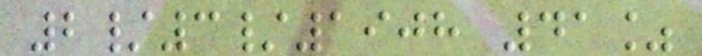2/3/1908 41%
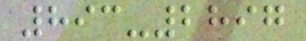893-2897
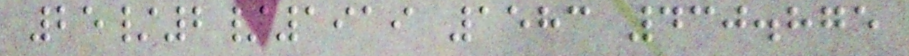25/2/1919 1583 430.875
